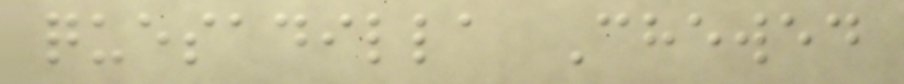quesadilla Chewed
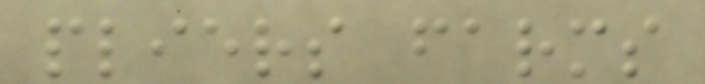pliers farms
